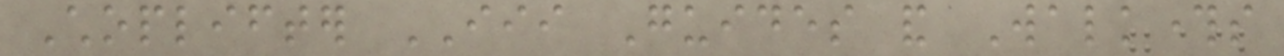Choplifter III Guides and Walkthroughs
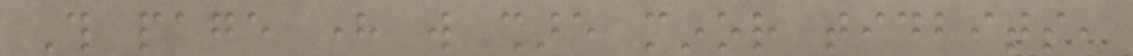This page here will share minor tidbits,
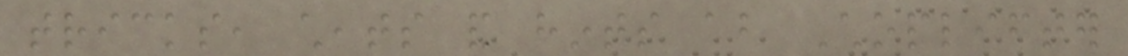tricks, cheats and hints about Choplifter
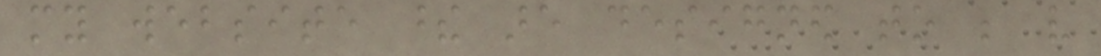my website these are designed to be very
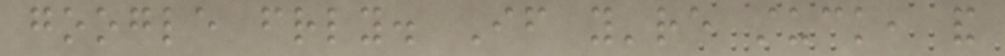google friendly. If you're stuck, and
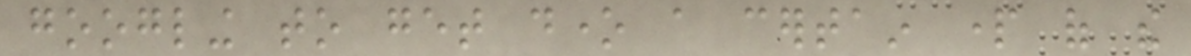googling to get done a certain part of the
